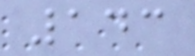143
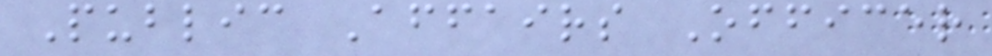Public Affairs Officer
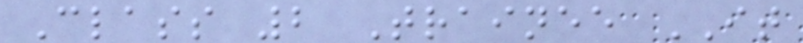Class 2 Trainee IT
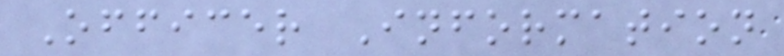Officer Information
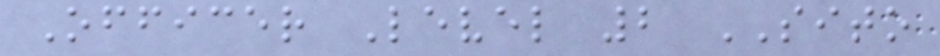Officer Level 2 SITO
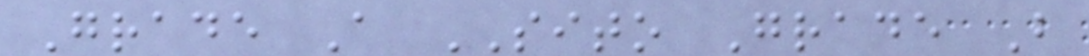Grade A SITO Grade B
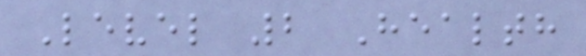Level 2 Health
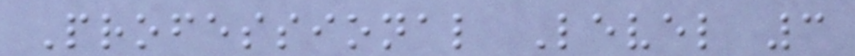Professional Level 3
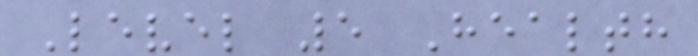Level 5 Health
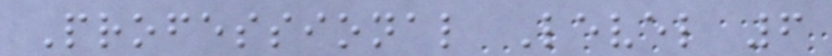Professional Level 6
